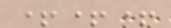+++
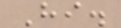Hi.
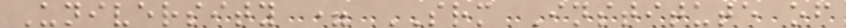University = SRM Institute of
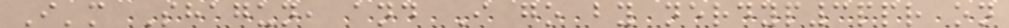I'm Shagun, and I go by nerdyp3ppr on
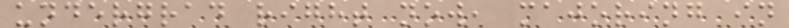undergrad right now, majoring in
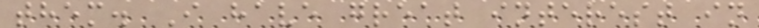them. I have great interest in
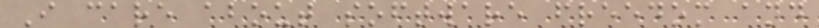I care about software freedom and
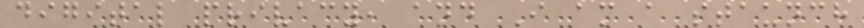digital privacy, and I am a staunch
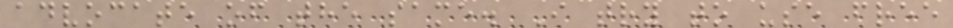advocate of the same. I try to use free
